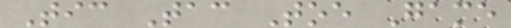Tic Tac Toe Game
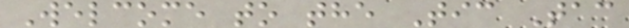Welcome to the Tic Tac
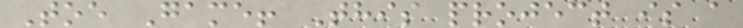Toe Game! This project is a
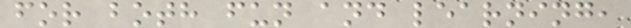for both fun and learning,
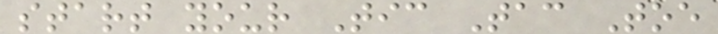start your Tic Tac Toe
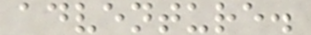adventure.
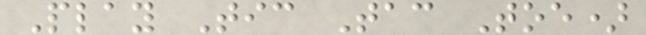Play Tic Tac Toe)
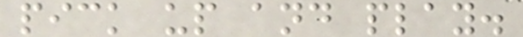pick up and play.
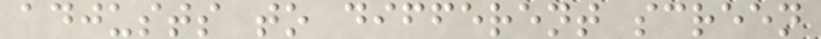adjusts to different screen
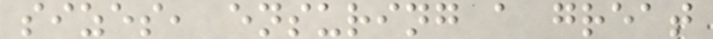sizes, ensuring a great
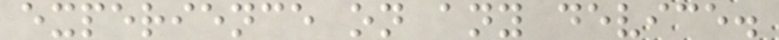experience on any device.
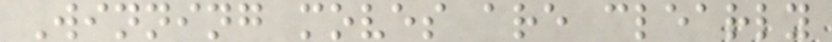Winning moves are clearly
